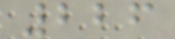226
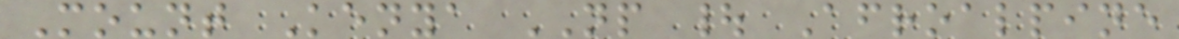Mount Kenya NP | Afroalpine
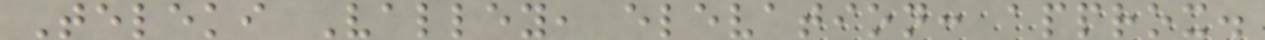Teleki Valley, elevation: approx.
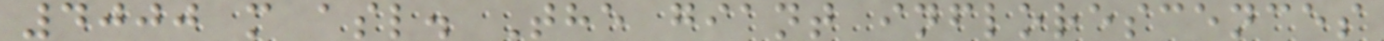4000 m asl. The giant inflorescences
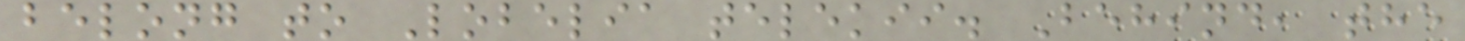belong to Lobelia telekii. Behind, the
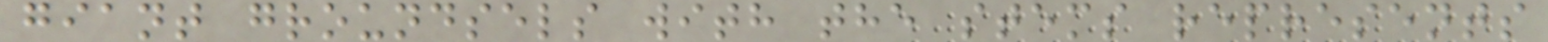giant groundsels with the stems represents
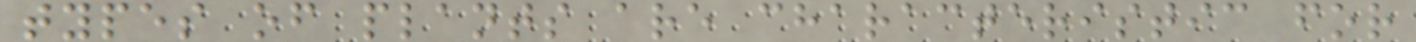types of plants are characteristic for
